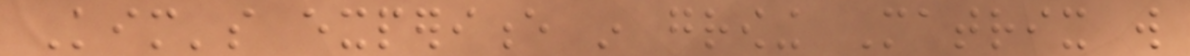Kim's experience in growing Matrix will
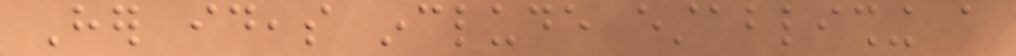Her ideas include establishing a
